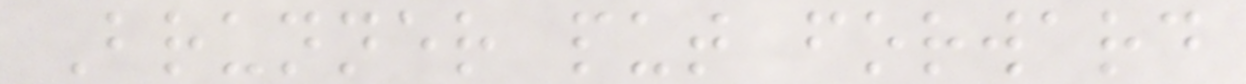Brunner put forward
